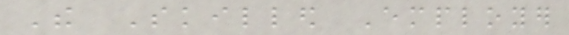The Skilled Employer
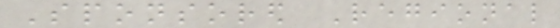Sponsored Regional
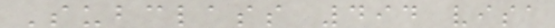Subclass 494 visa
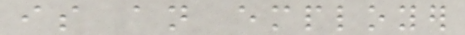is an employer
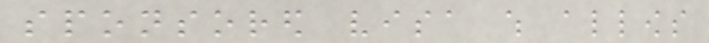sponsored visa which allows
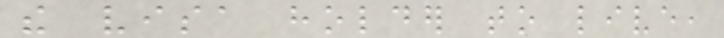the visa holder to live,
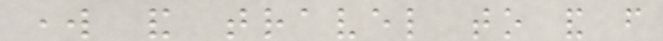work and travel to and from
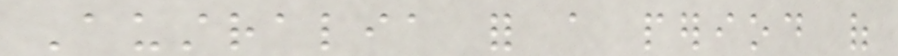Australia for a period of
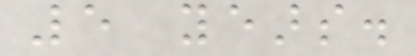5 years.
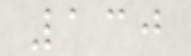130
